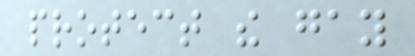protect the gay
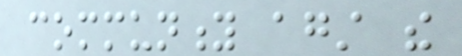community against the
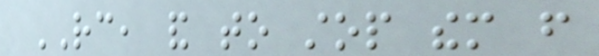RC, and to stop them from
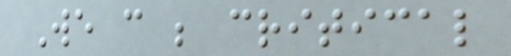We can be critical
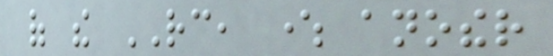of the RC, where another
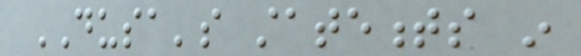DUSA's statements in
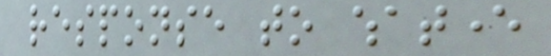response to whatever
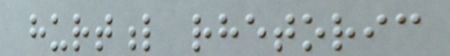hurtful rhetoric
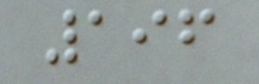196
